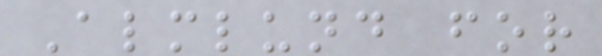Almlund for
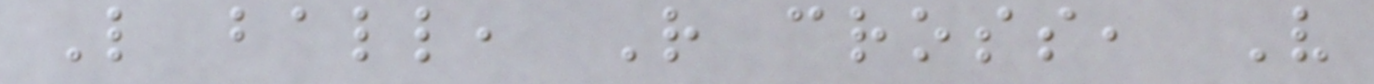L ball, R cross, V
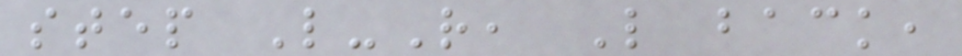step L-R, L back,
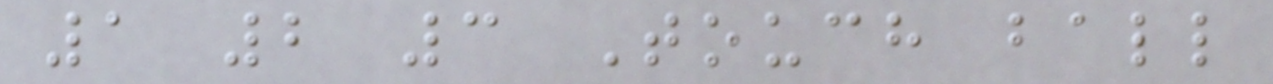1 2 3 Touch ball
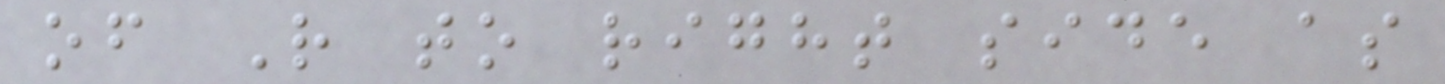of R to right side as
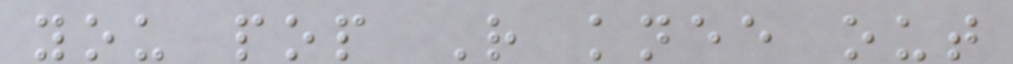you pop R knee out
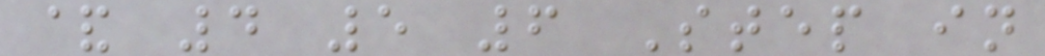& 4 5 6 Step in
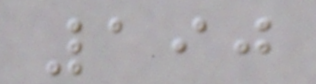190
